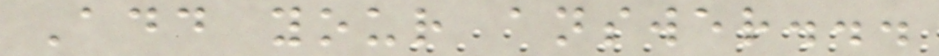Add your answer...
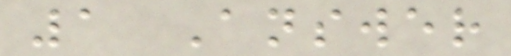1 Answer
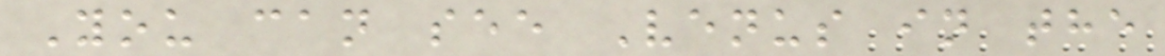You can see Venus in the
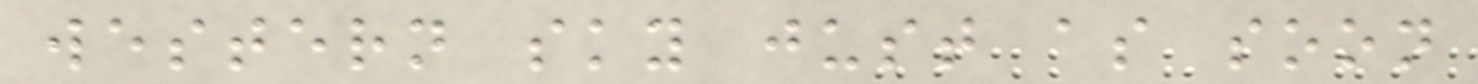western sky just as soon
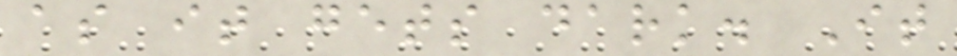as it gets dark. It
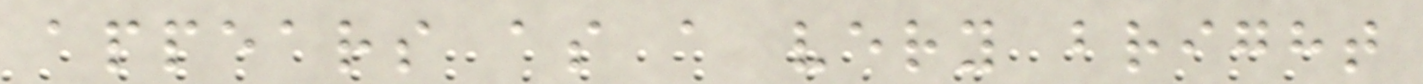appears as a very bright
